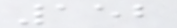152
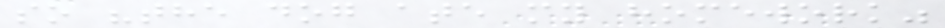so "the dog ate my homework"
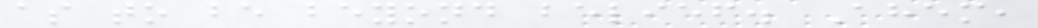as to be beyond belief. Ahem,
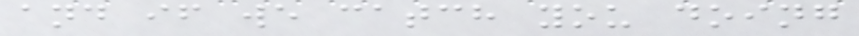and if we catch you doing
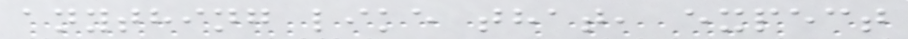anything like that, expect
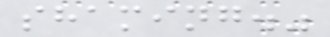shaming."
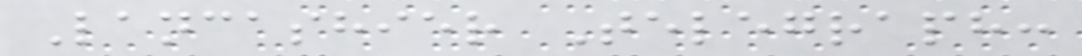Lancashier Telegraph:
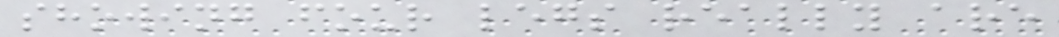showing four legs really are
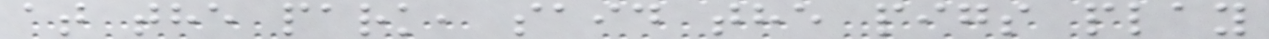at the park, said the pigs play
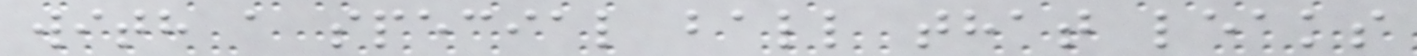with a special ball that leaks
